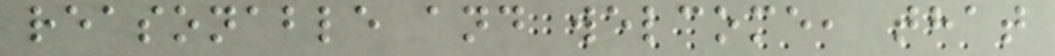reasonable and welcome, that
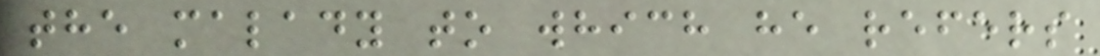the malady to which he refers
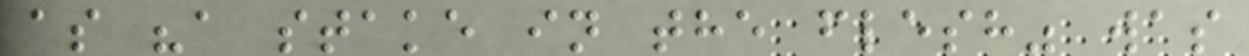as "a stake in the flesh" was
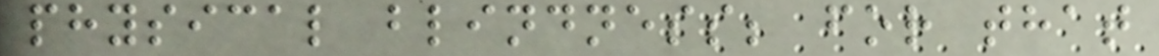physical blindness; for that
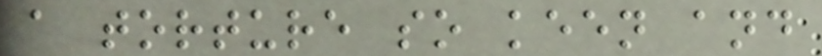a torture so keen and
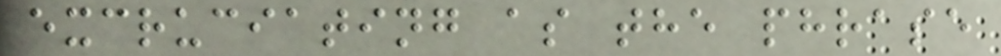excruciating as the phrase
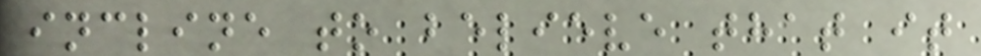incline to believe that it
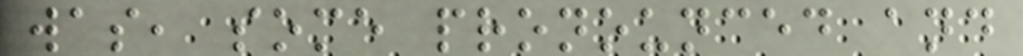was, some pronounced and
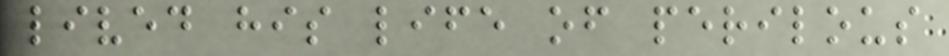lived his life of perilous
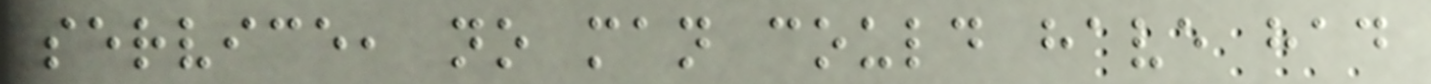service, no man could have had
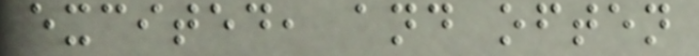excited, and often
